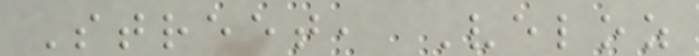Street, Veloz
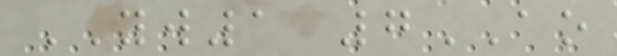YW1 7AO
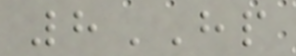8HP
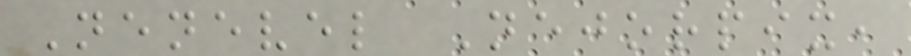Nenevel Nejorpix,
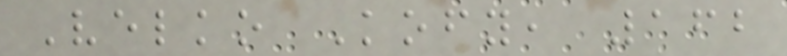Velko Kofy, 162
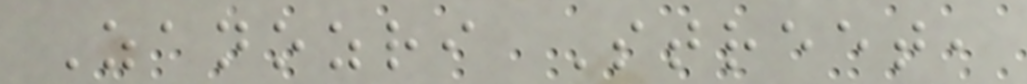Zanozri Street,
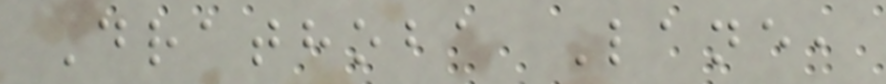Drathoba Lane,
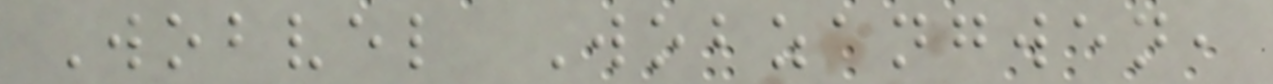Wobvel Wobzangwen,
